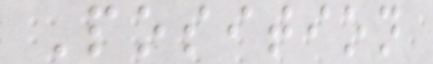Position
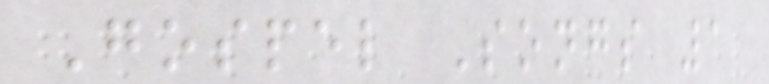Gospel Songs 1
